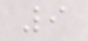9
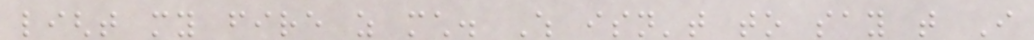light my fire as much. Which isn't to say that I
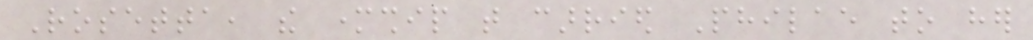Rosetta, the mothership that carried Philae to her
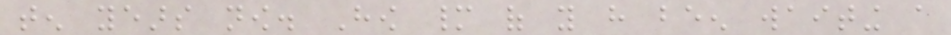ten years now. How many of you have been waiting a
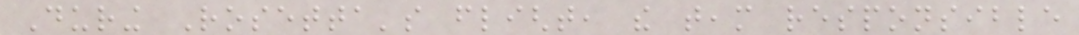During Rosetta's flight, the team responsible
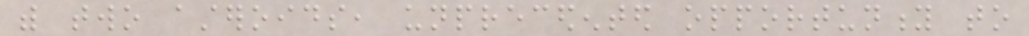with two asteroids, unprecedented opportunity to
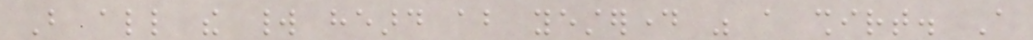But all the world heard about yesterday was a shirt. A
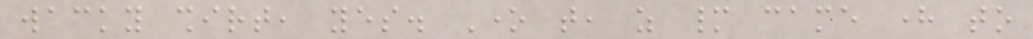wacky shirt, yes. One that, as many came here to
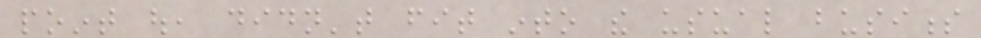point out, didn't fit into the usual business
